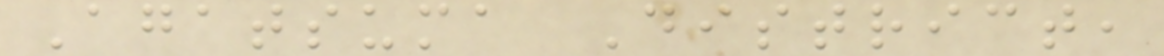Agatsuma District,
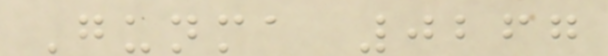Gunma 0267
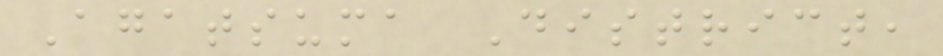Agatsuma District,
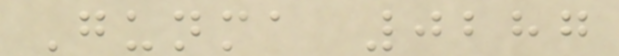Gunma 0287
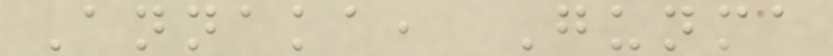Annaka, Gunma
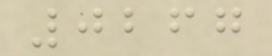0267
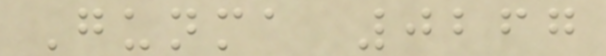Gunma 0267
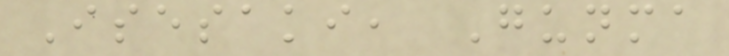Isesaki, Gunma
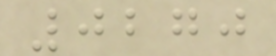0270
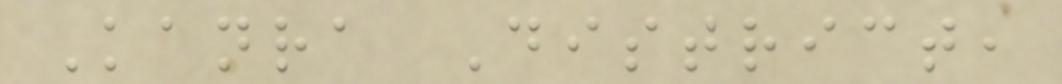Kanra District,
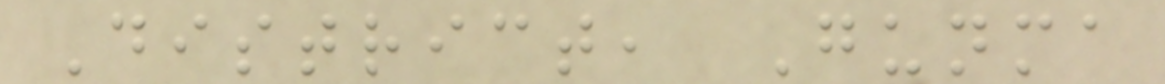District, Gunma
